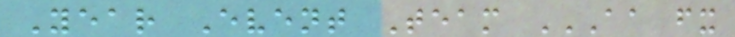Year Event Team AA FX
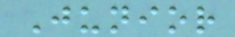Junior
